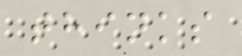thinks
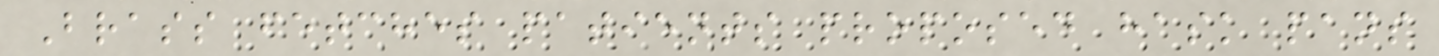Brass fetches patients proposed hask pans
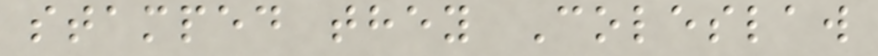stamped they Coleslaw
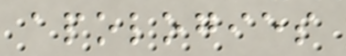apologies
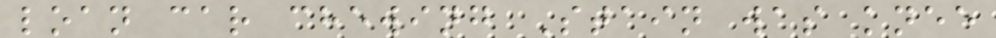loan car chewing Stain was knee
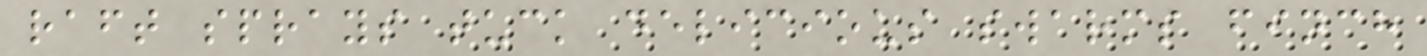raft sprays tuck delicious swarms finch
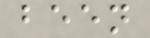been
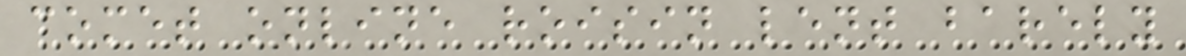comet online roisin lent barely
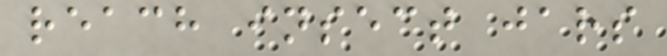reach insect jars
